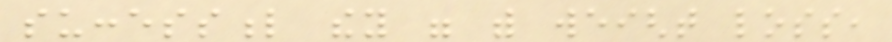successful they were with weight loss,
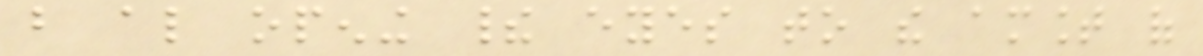but also opening their eyes to the amount of
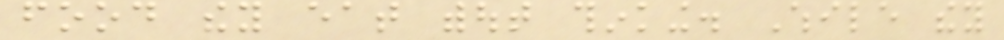food they eat without thinking. While they
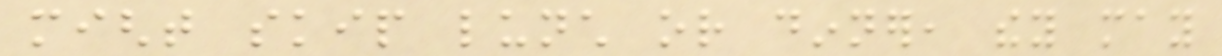might skip lunch or dinner, they may
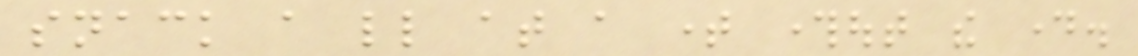snack a little at a time throughout the day.
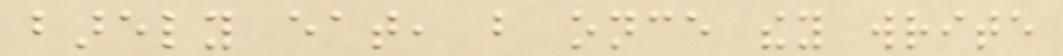barely eat, but once they write
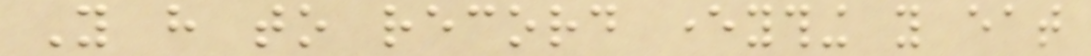You have to record everything you eat
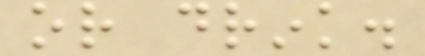or drink.
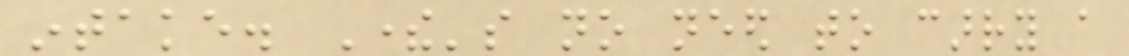intake. There's no need to carry a
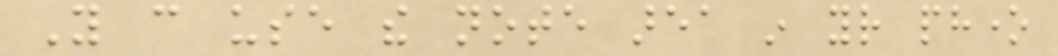You can use the note area in your phone
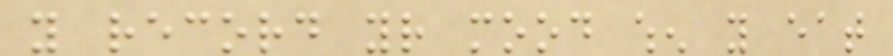you record your mood when you eat
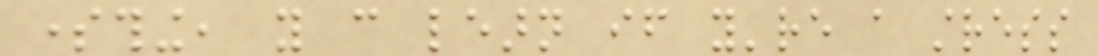something, you can learn if you're a stress
